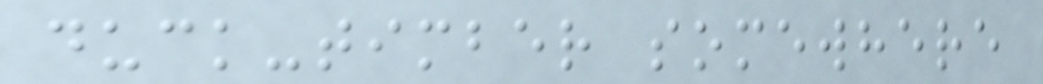duck-timber somewhere
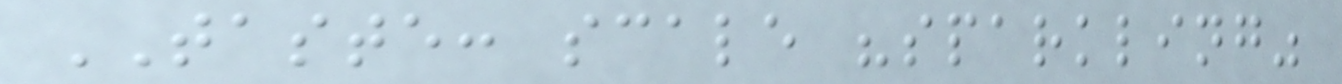TASTE: scale "sparkling"
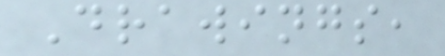Drawings,
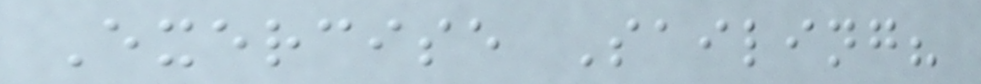Exercise Sailing?
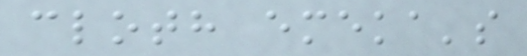cloth emeka's
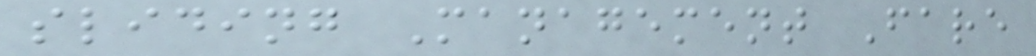sliding Management Fare
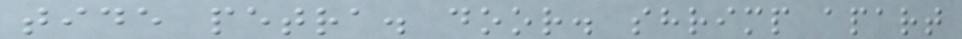tide petra. door. shrimp apart
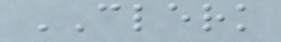CLERK
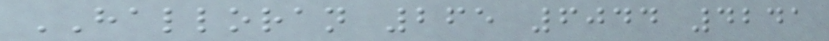HALLORAN 265 6044 4241
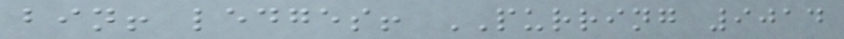bin! ledges! PURRING 9014
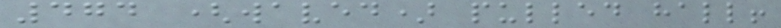474 (waved) pulled hall!
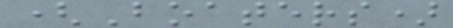(Boaters)
